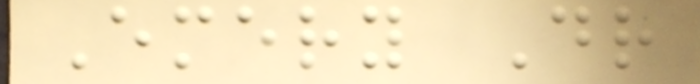Emery Dr
